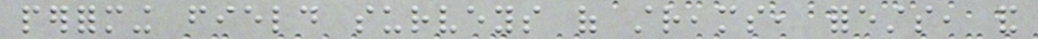performing field surveys of streams, forests, and
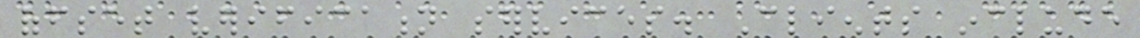offset verification services. Clients include
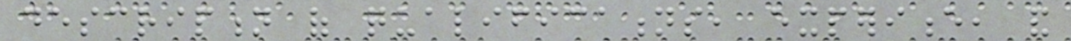description of qualifications, experience, and
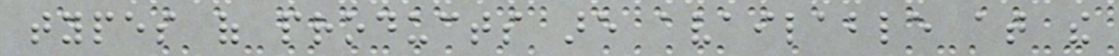types of products are available at the
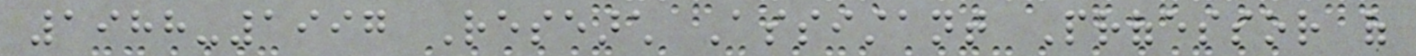1988-1997 Research Assistant Professor of
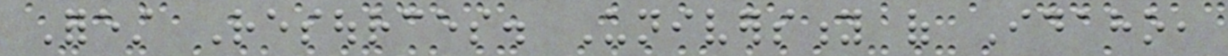Forest Resources. University of Idaho,
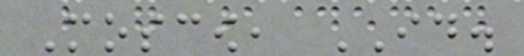Moscow, ID.
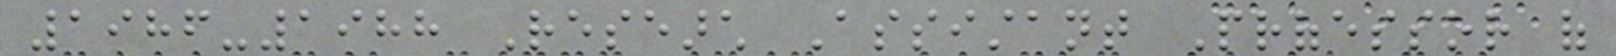1986-1988 Research Assistant Professor of
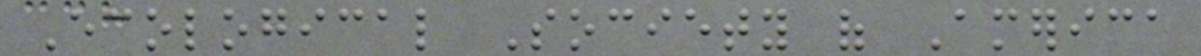Ecological Society of America
